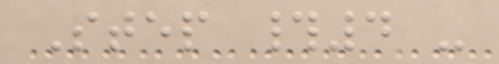Step #4 -
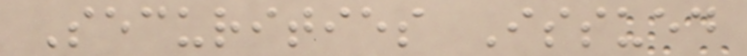Securities Issued
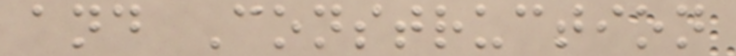and Construction
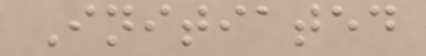Initiated
